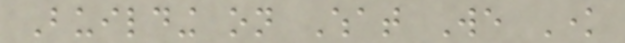Building on What We Know
